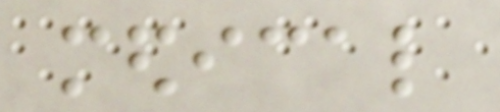medical
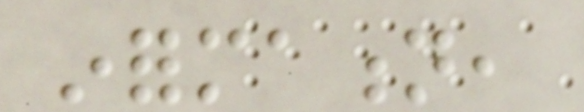information,
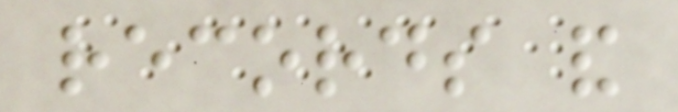records and
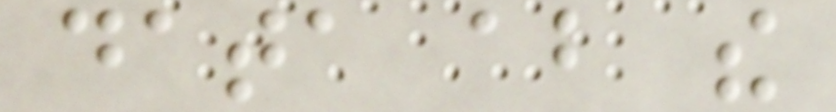data about the
